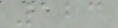123
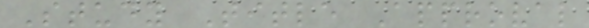Study Title Approval
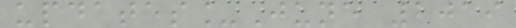updates_June 2019
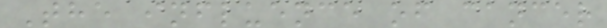The influence of cancer
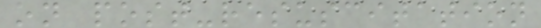on post-resuscitation
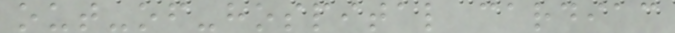out-of-hospital cardiac
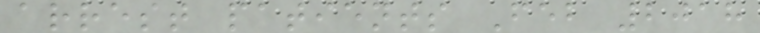arrest patients Feb 2018
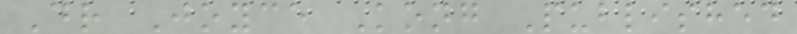Dr Joyce Kong Published
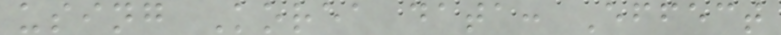using Korea data: Effect
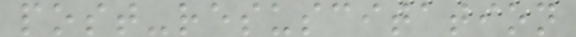post-resuscitation
